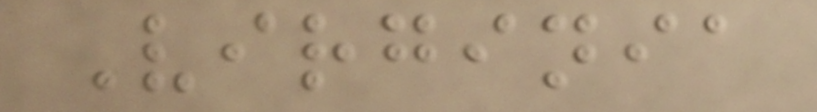Virginia
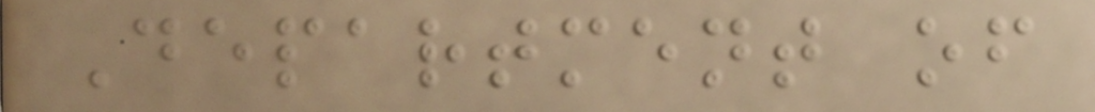Department of
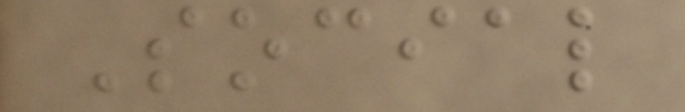Social
